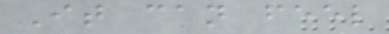It can feel
